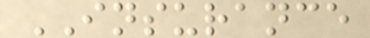INSURANCE
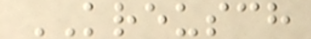KREUSCH
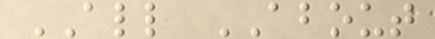ALL ABOUT
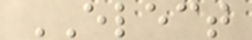ELECT
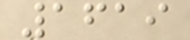1619
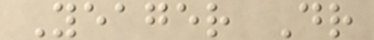Yeager Dr
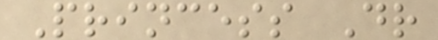Princess Dr
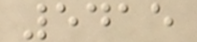5415
